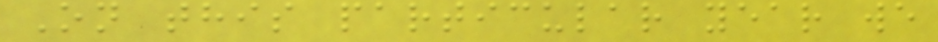On this particular year we
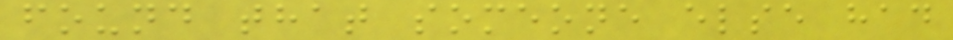found that someone else had
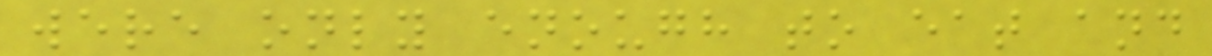were only enough to eat and
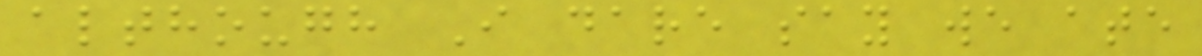although I dare say we ate
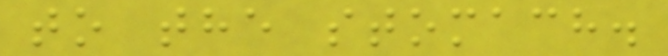to the stomach.
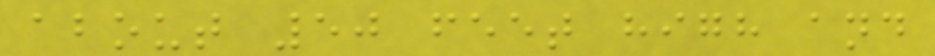about 50 feet high and
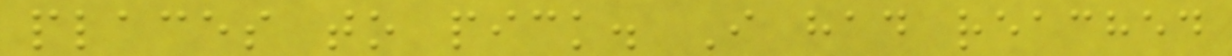places to pick. I had reached
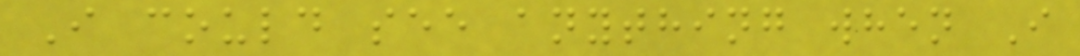I could see anything when I
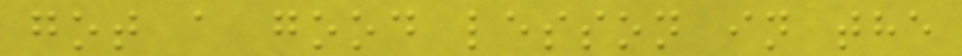got a good lesson in the
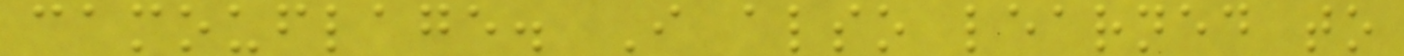camouflage. I also learned to
